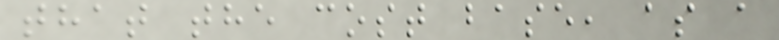that the cost base, as a
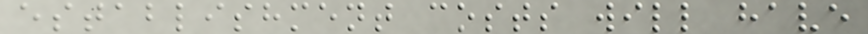establishment costs will have
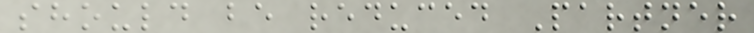should be reduced Partner
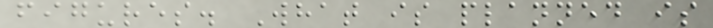figures. What is planned is
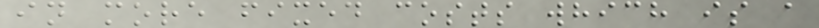in more fixed costs which is a
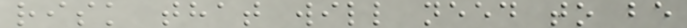risk that will need to be
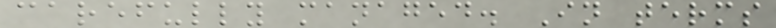carefully managed. In terms
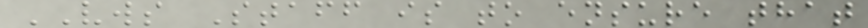VWS Staff is to ensure that
